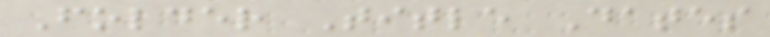Folder Title Dates
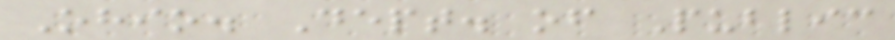Ohio. Dept. of Public
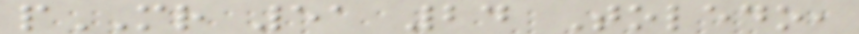pMR 51 24 Toledo,
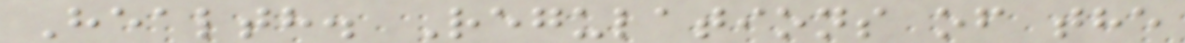Health. Regulations of the
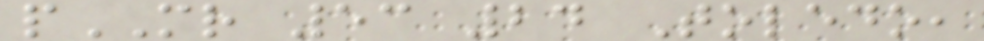pMR 53 24 Toledo,
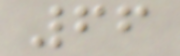66
